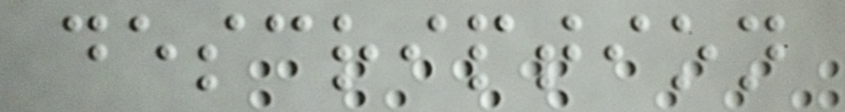description
